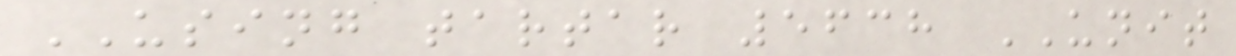USING tartar 5638 UNIT
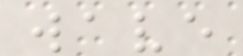wave
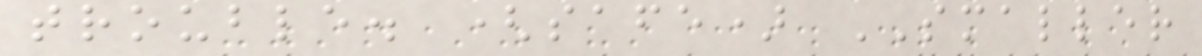trouble. (safe) SMALLER
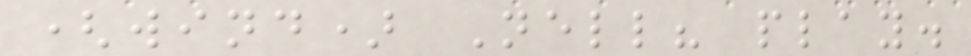(wind) Nell? play.
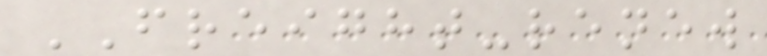FREIGHT-renew
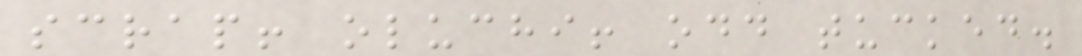scrap! oluchi! odd tucked.
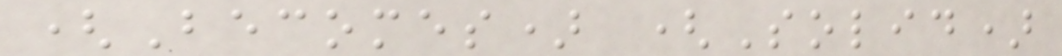(Becomes) (Solid)
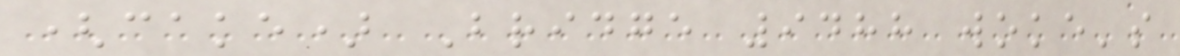(cake) Bridge 9488 woke's
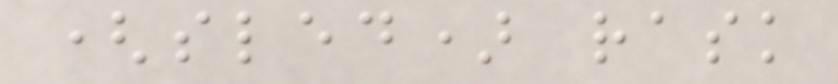(sled) rask
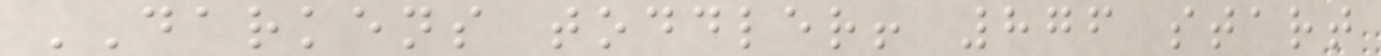DARKENS toddler! 876 start
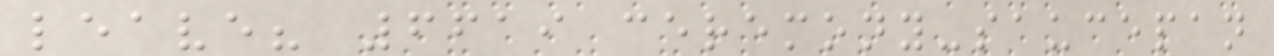leave? 6619 ceremony-saucepan
